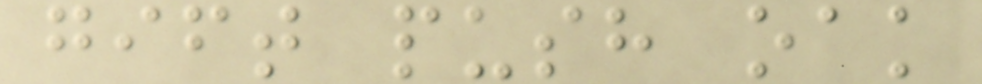gift push oak
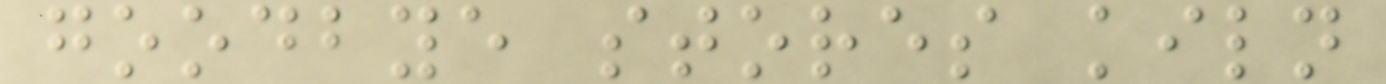goodbye stores kiln
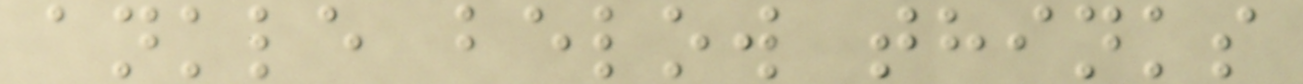ankle below thinks
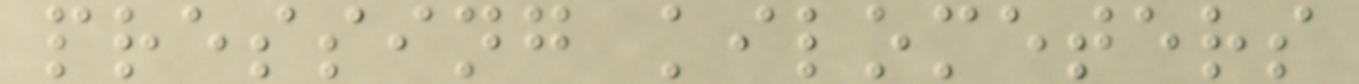pressing kilometers
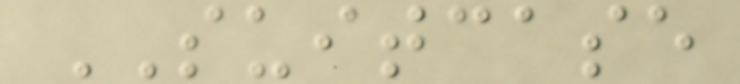SUITCASE
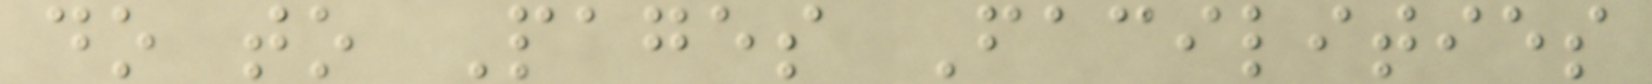do to Pages Facilities
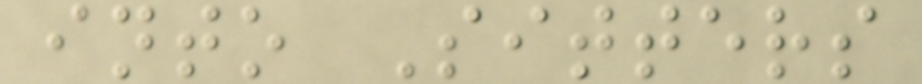into Sitters
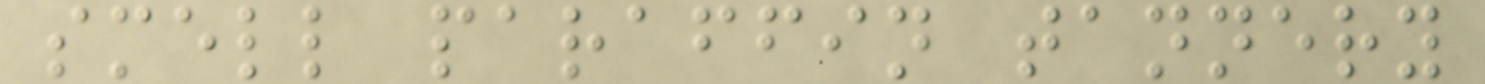smell paraffin tannery
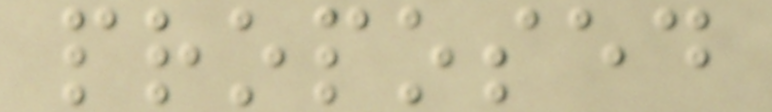proposed
